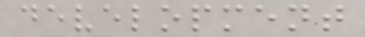development
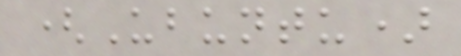(Ubuntu)
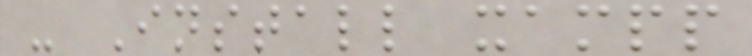- Install xampp
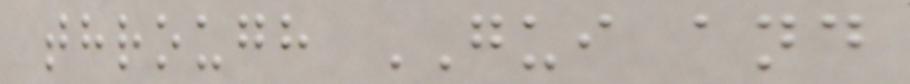through GUI and
